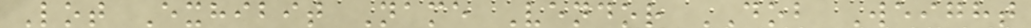Lot Exhibit Name Vendor DOB Weight
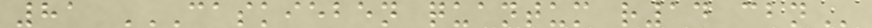81 CASKIEBEN QUANTUM R14 CBN
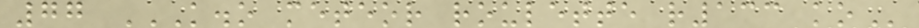77 K.O METEOR ROULETTE R133 KO
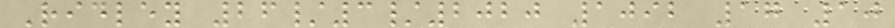Ridley 26/3/2020 1092 17 10
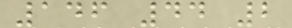146 44 2
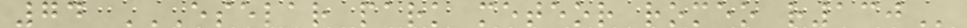74 ESELAR PARK METEOR ROMEO R130
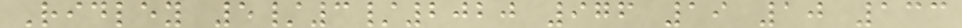Ridley 5/3/2020 976 19 10 133
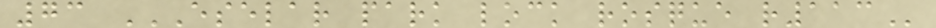73 ESELAR PARK LOCK ROSQUE R113
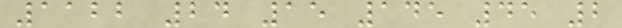1122 24 15 145 45 2
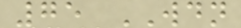75 WDN
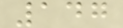147
